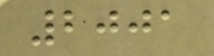2001
